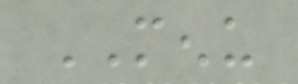MENU
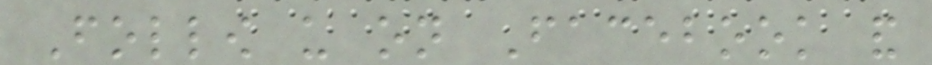Follow us on Facebook and
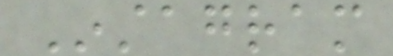Instagram
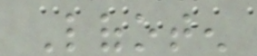Lofoten
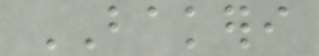BAKERI
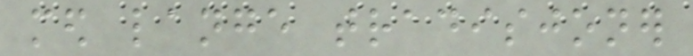med lange tradisjoner
